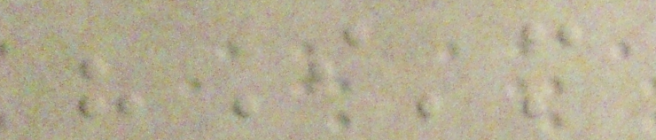"I'm
